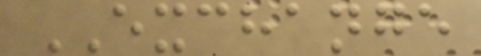EXCHANGE
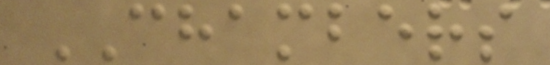CHAMBERS
